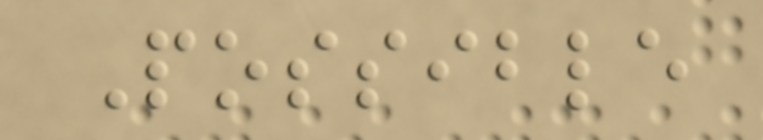Possible
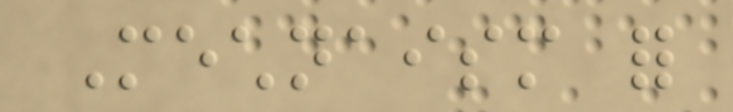Mechnaism for
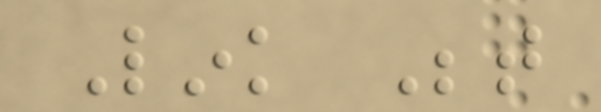Link Between
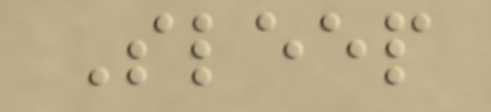Sleep
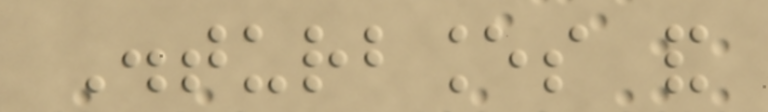Disturbances and
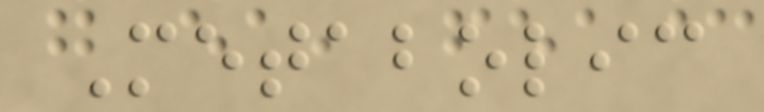Metabolic
